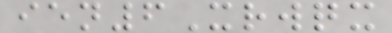ien6Xrwqx
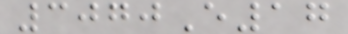3070E17
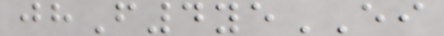jhF4yeEI
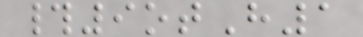#9otH1
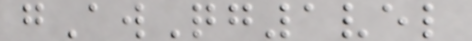gAwQg1vel
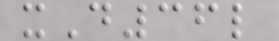xD36l
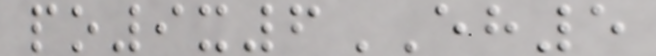po9x6EH5
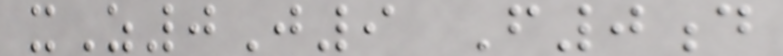xZ0J9 F0d
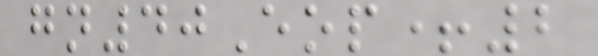gn40Eop+2
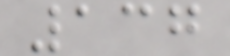137
